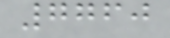7760
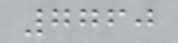7760
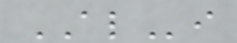ALi
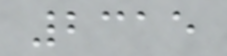2315
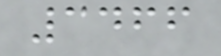3466
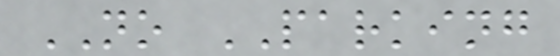NO PARKING
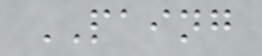PAING
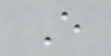E
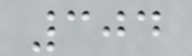304
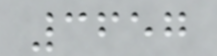3657
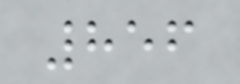856
